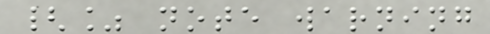{% note warning
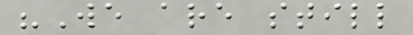"We are still
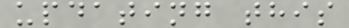updating this
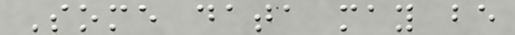Some data may be
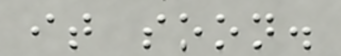it soon.
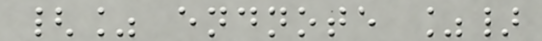{% endnote %}
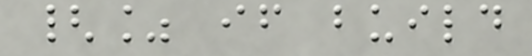{% if build
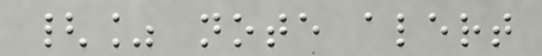{% note alert
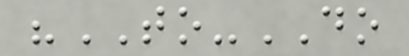"TO-DO
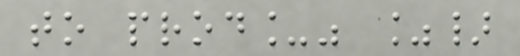to prod_" %}
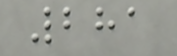281
